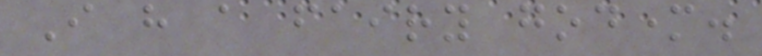I have a fairy godmother.
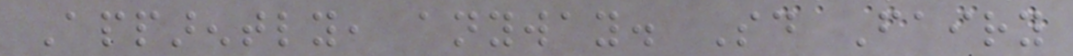Apparently, anyway. Said Fairy
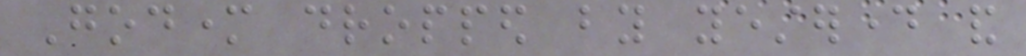Godmother dropped by yesterday and
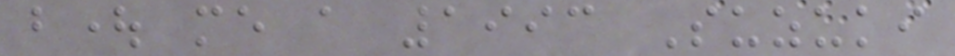bought me a 1993 Suzuki
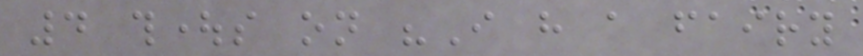4 thoughts on "I have a fairy
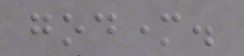godmother.
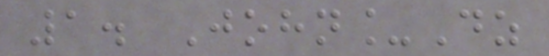1. John_Dz
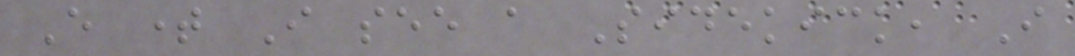Every time I see a Sidekick, I
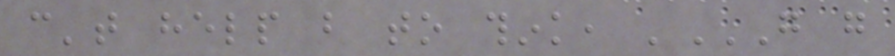can't help but to think, 'GO GO
